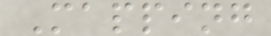Mapping
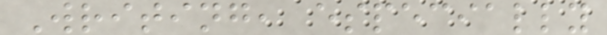Writing, especially
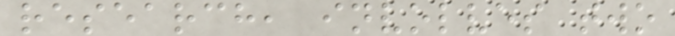research, involves two
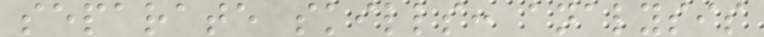separate skills: analysis
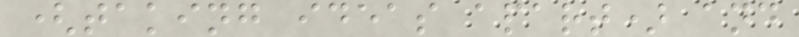(taking ideas apart) and
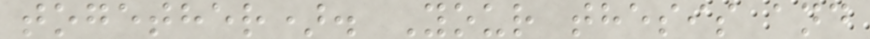together). Your thesis and
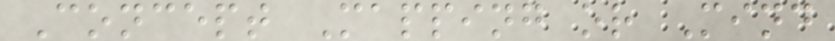Concept Mapping or Mind
